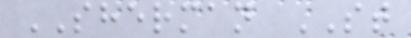SHERMAN ST
